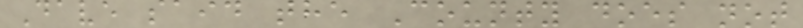Dave said the County does not
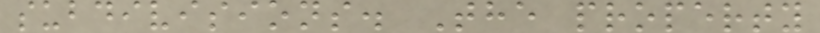subdivisions. The property
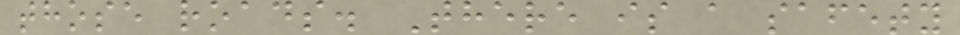those roads. There is a safety
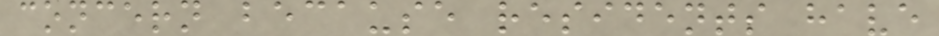concern because residents have
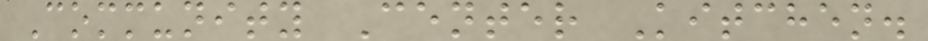Community Center Kitchen.
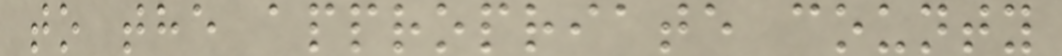to the appropriate county
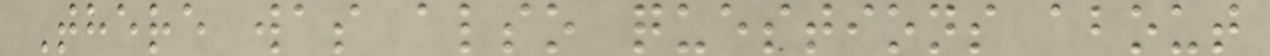There was also questions about
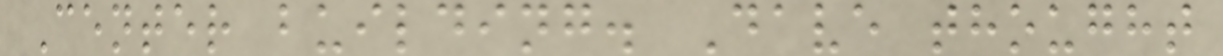Center building. Dave thought
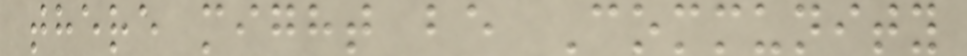there might be Community
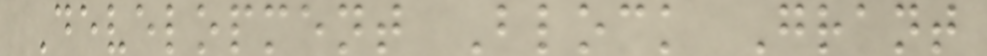Development Block Grant
